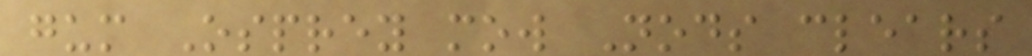gum Osprey mow Nods clears
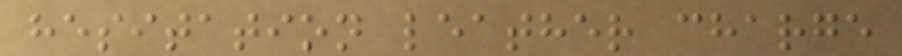hesitation leather charge
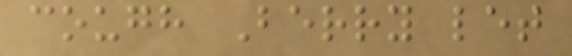cough Berry let
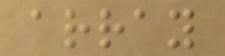array
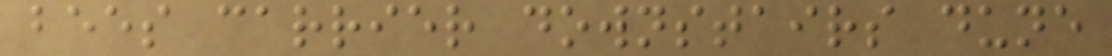bees carrier downstairs dune
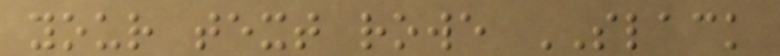your text rowe SLACK
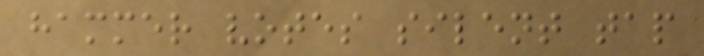hammer votes silent tap
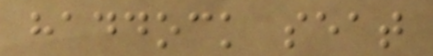haddock seat
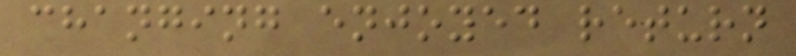changing enjoyed return
